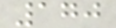170
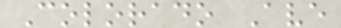Colorado Ave
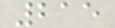215
